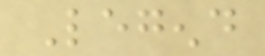Legend
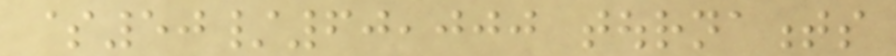$50/60,000 tournaments
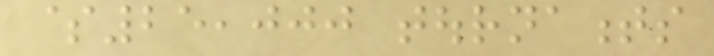$25,000 tournaments
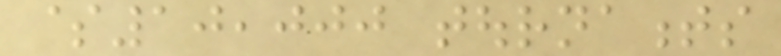$10,000 tournaments
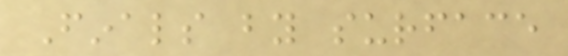Finals by surface
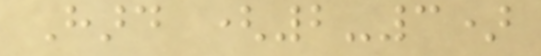Hard (2-3)
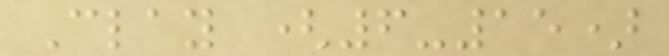Clay (6-15)
